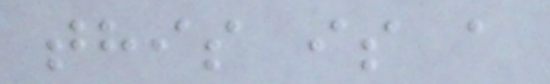this is a
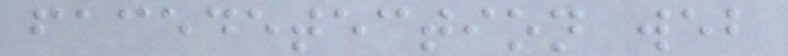facedetection web
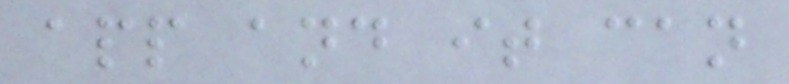app and it can
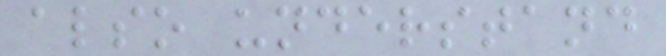also understand
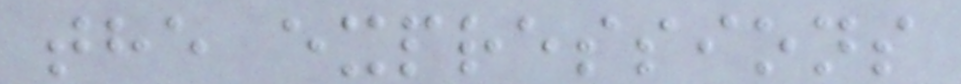the expressions
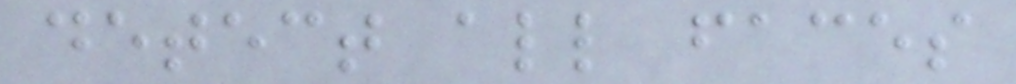detect all faces
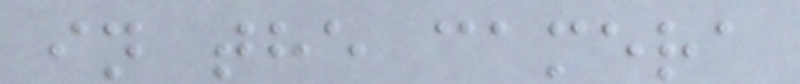in the camera
